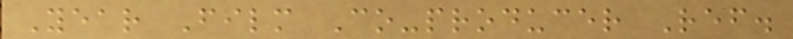Year Film Co-producer Ref.
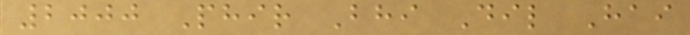2000 Phir Bhi Dil Hai
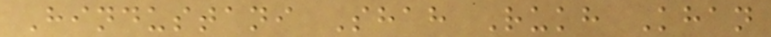Hindustani Shah Rukh Khan
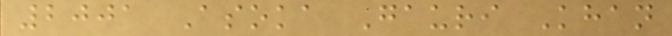2001 Asoka Gauri Khan
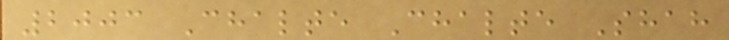2003 Chalte Chalte Shah
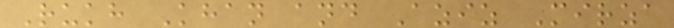Rukh Khan and Aziz Mirza
